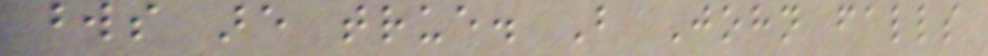words are true. But John falls
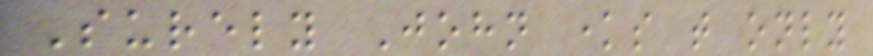Surely John knows that only
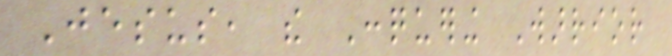Jesus, the Conquering Warrior
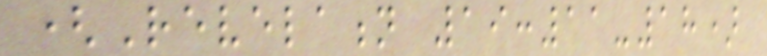(Revelation 19:11-18)
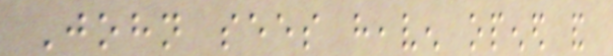John sees heaven opened and
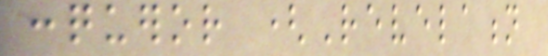conqueror (Revelation
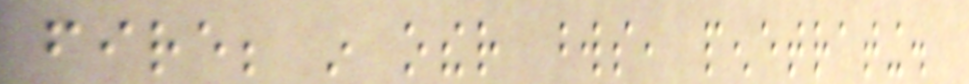fire; in other words, penetrating.
